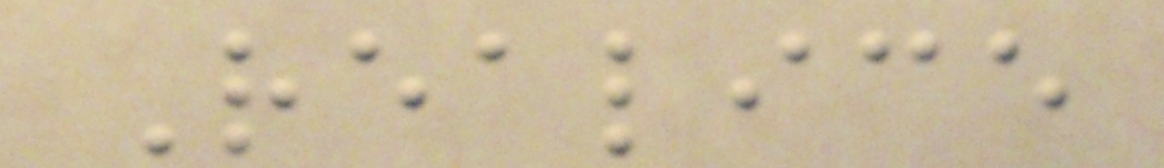Realice
